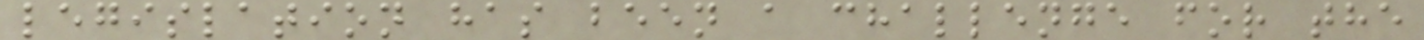legislation has been a challenge for the
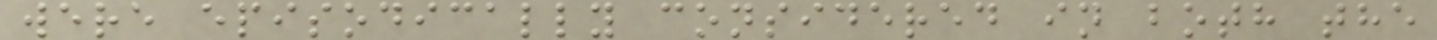were episodically considered in both the
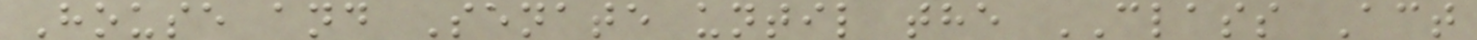House and Senate until the CLASS Act
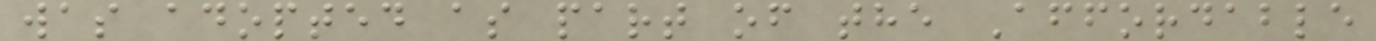was adopted as part of the Affordable
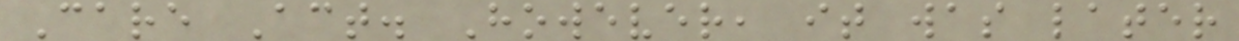Care Act. However, it was later
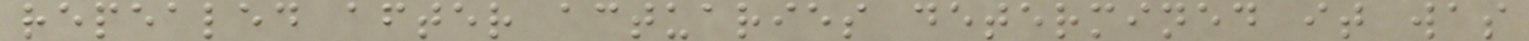repealed after actuaries determined it was
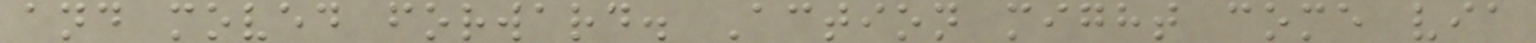and moved forward. Action might come via
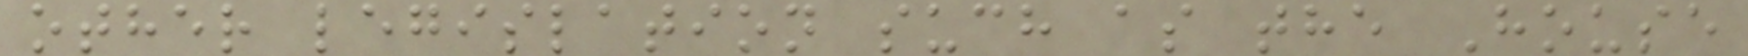other legislation such as the House
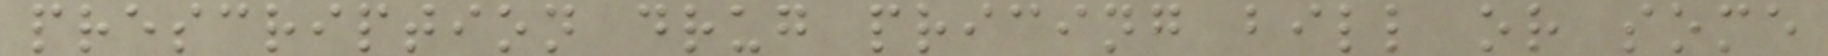prescription drug pricing bill or some
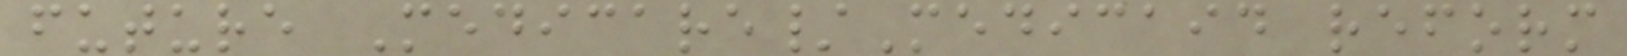future Medicare/Medicaid reform
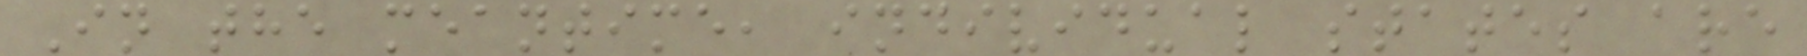In the meantime, individual states are
